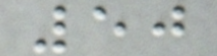50
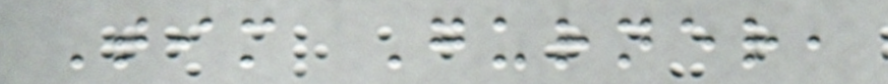Tim Gurner,
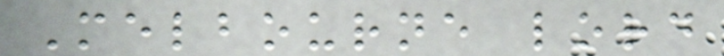Melbourne lord
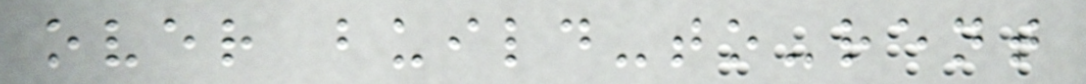over build-to-rent
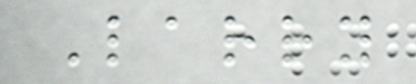Larry
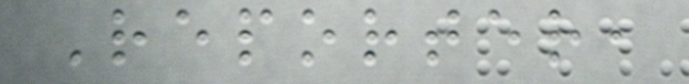Reporter,
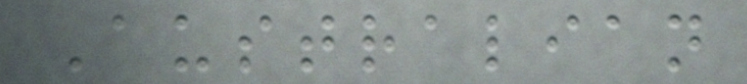Australian
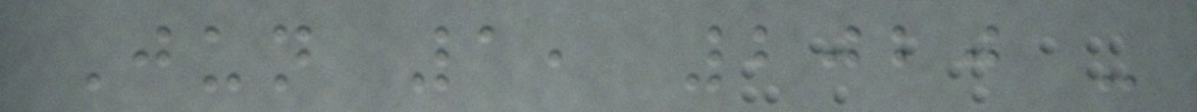Jun 1, 2020 -
